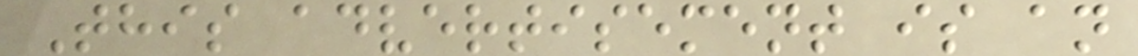This advertisement is an
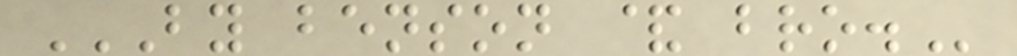BY BENSON & BRO.
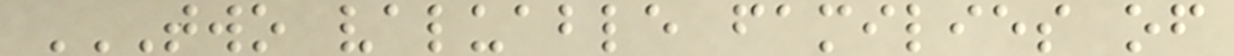TWO VALUABLE FAMILIES OF
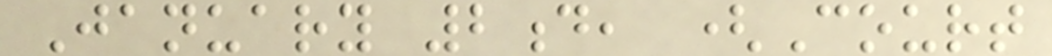January 2d, (Court
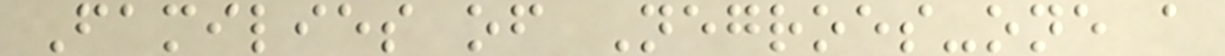Families of Negroes-one a
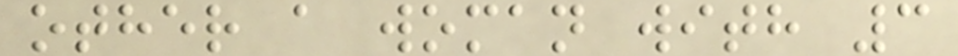other a woman with 3
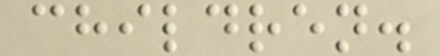children.
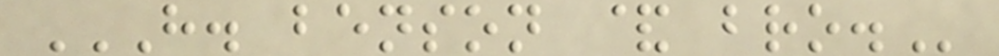H. BENSON & BRO.
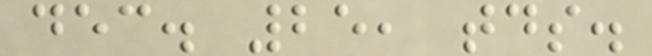dec. 25, tds.
